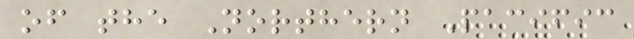of the Northern Pacific
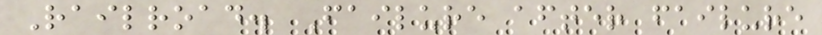Railroad. Failure after failure
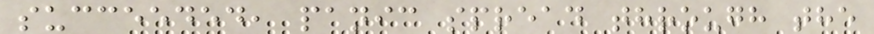succeeded, panic spread through the
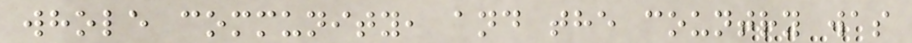whole community, and the country was
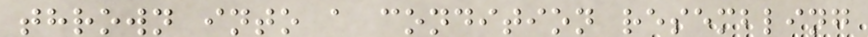thrown into a condition resembling
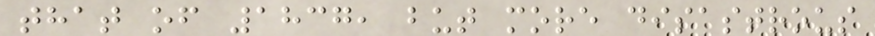that of 1837, but more disastrous
